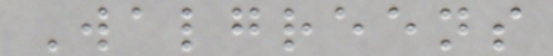Walgreens
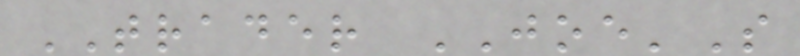TRADER JOE'S
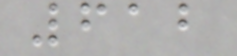612
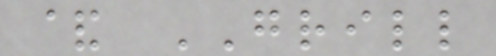& GRILL
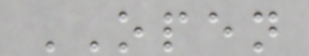OPEN
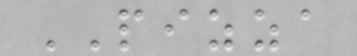PIZZA
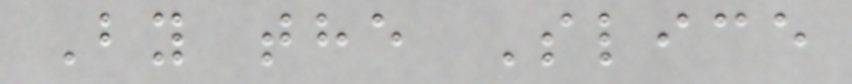By the Slice
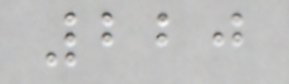220
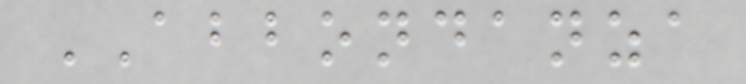ABBONDANZA
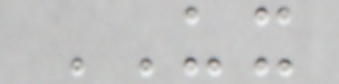UX
